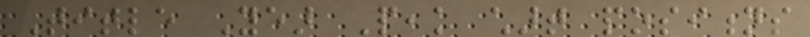Title Year Peak chart positions
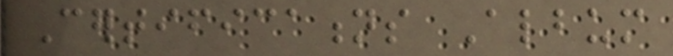Certifications Album
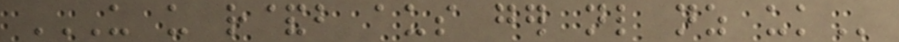US US R&B AUS GER NL NZ UK
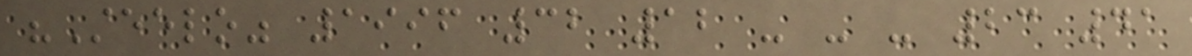"Steelo" 1996 32 12 - - - 23 41
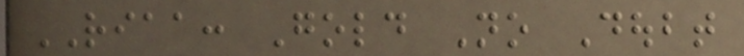RIAA: Gold No Doubt
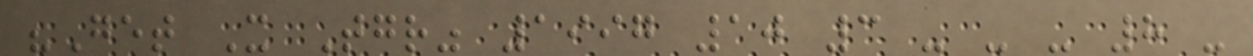"Get It Together" 1997 10 3 - - - 8 -
